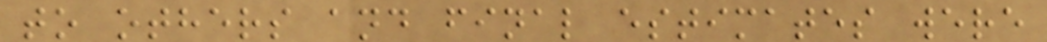to others and final estimates were
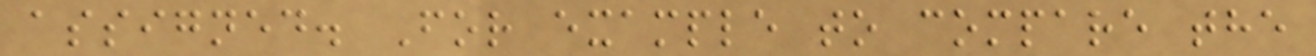assigned. For example to compare the
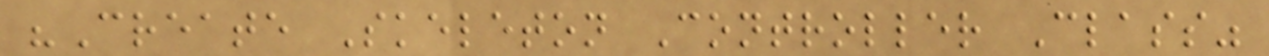"Create Skeleton Controller Class"
